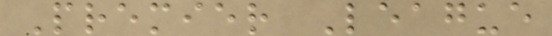Premier League
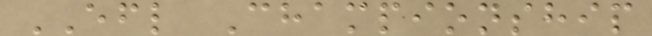EFL Championship
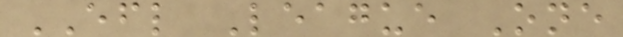EFL League One
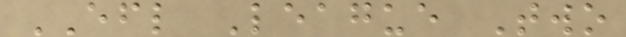EFL League Two
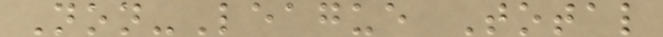Non-League Total
